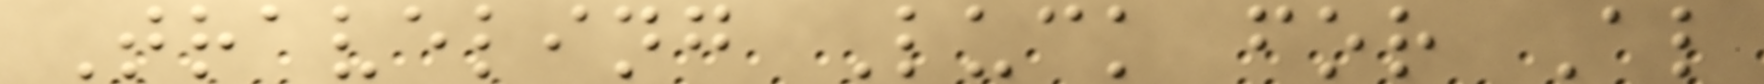Traveling Luck for Al
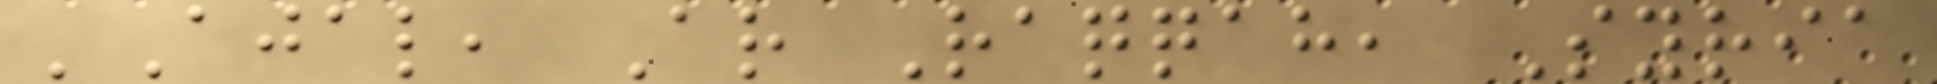'Ajal, Ar Raqqah, Syria
